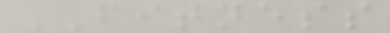FITNESS
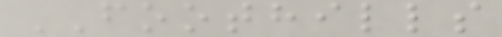FOOTHILLS
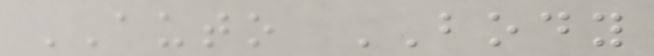AUTO BODY
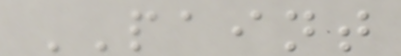PAINT
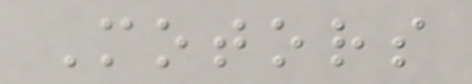Motors
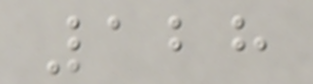128
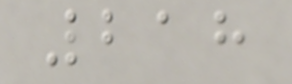218
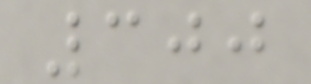300
